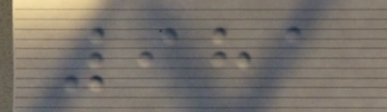981
